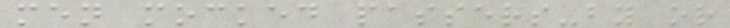men mocked passers-by or
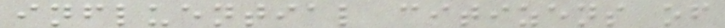influential citizens of
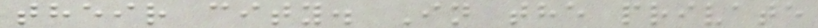their city. In the private
